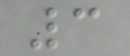3
